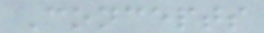Concepts
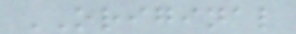ORIGINAL
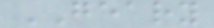GEARY
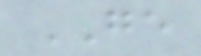GE
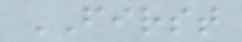FIRST
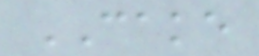CAKE
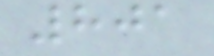801
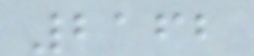2162
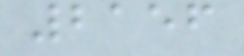2156
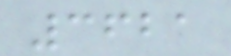3621
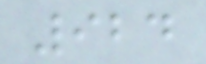924
